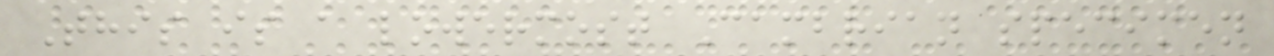This is a lowermost Cambrian specimen
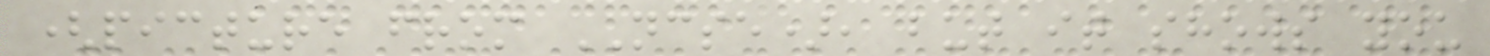(picture from NCSE), but it shows you
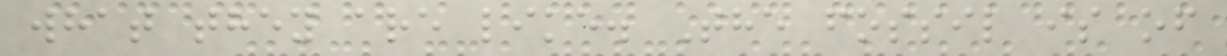what they are like. The fossil is of
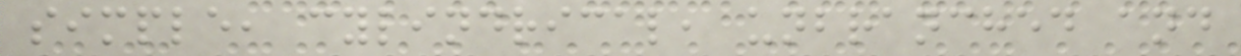simple, cylindrical, unbranched and
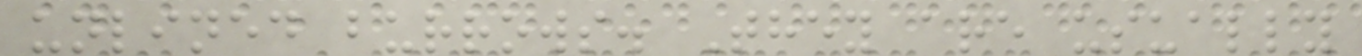unlined burrows. They are usually
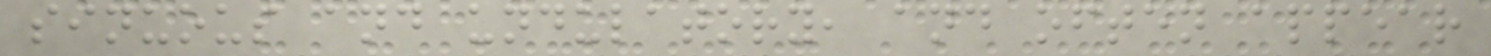sinuous and undulatory, and often appear
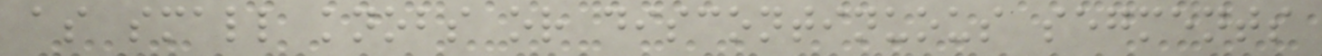as small knobs or discontinuous segments
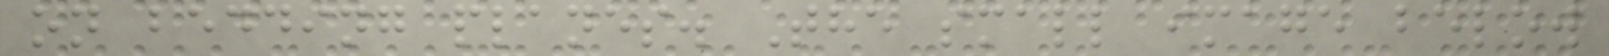on bedding planes. The small image below
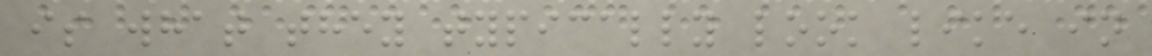is what they typically look like in
